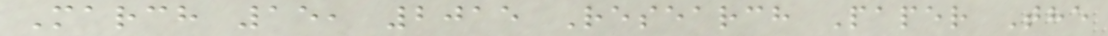March 15, 2015 Research Paper The
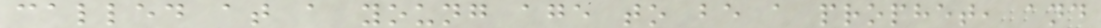called at a young age to be a prophet, and
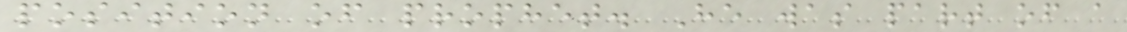position of prophet. He was part of a
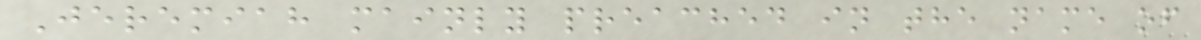Jeremiah mainly preached in the name of
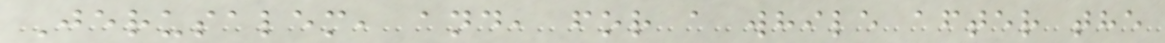Jerusalem, and, for a while after the
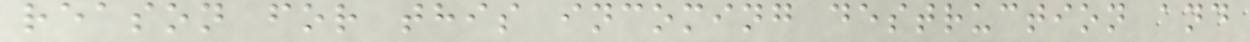reason for this incoming destruction and
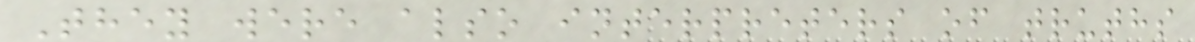They were also interpreters of truths
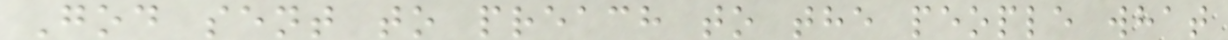God sent to preach to the people what
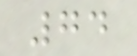74
